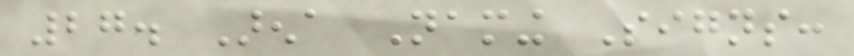27. Arena Naming Signs:
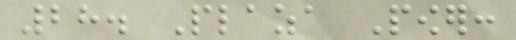28. Plaza Power:
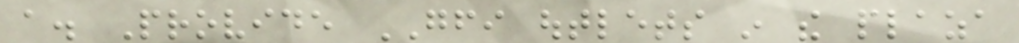a. Provide GFI outlets in the plaza
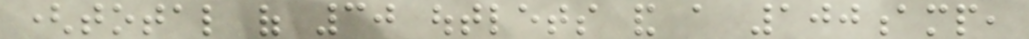(total of 30 outlets and a 100amp,
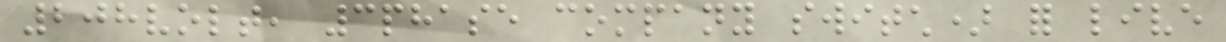208volt, 3phase company switch) for live
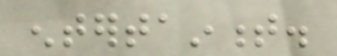entertainment.
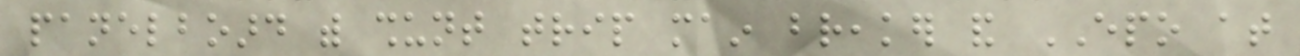panelboard with shunt trip main breaker and EPO at
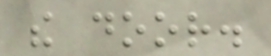the door.
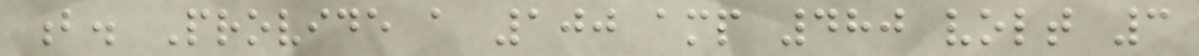b. Provide a 100 amp 480 volt 3
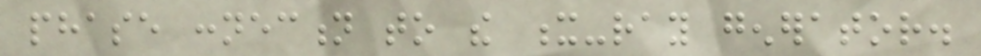phase connection to the x-ray generator.
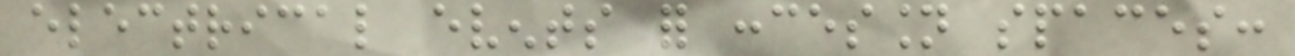electrical events for concession spaces:
